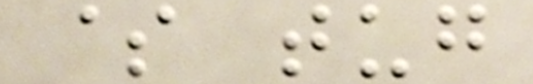$ tug
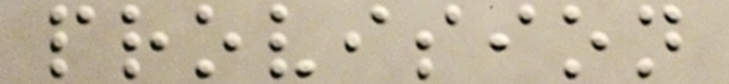provision
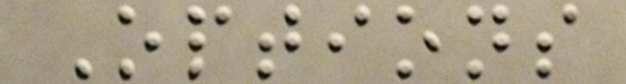Options
